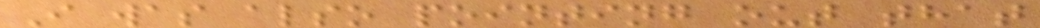I was also pointing out that
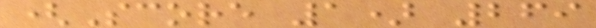(Score 1) 269
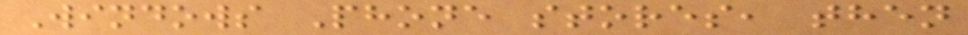Windows Phone stores, then
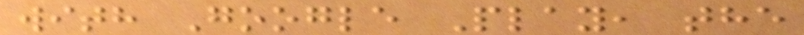with Google Play, the
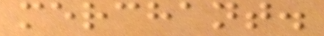merchant.
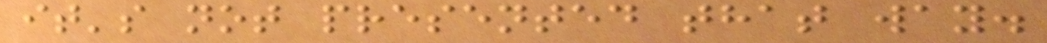it's not presented that way.
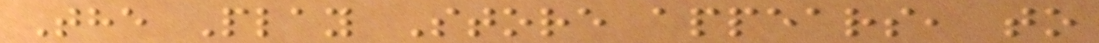The Play Store appears, to
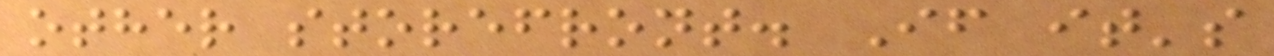other storefront. If it's
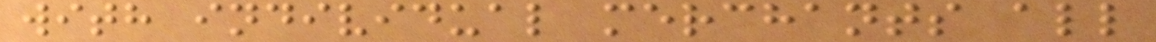with individual merchants all
